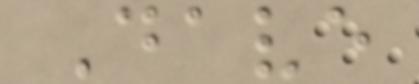Dave
